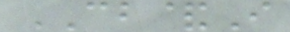CB&I
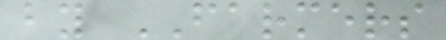by FARMERS
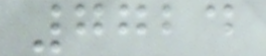7724
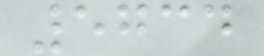5734
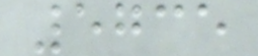5735
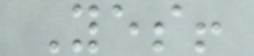Yes!
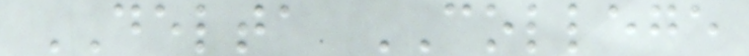DELTA COLLEGE
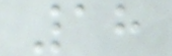18
